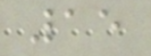15
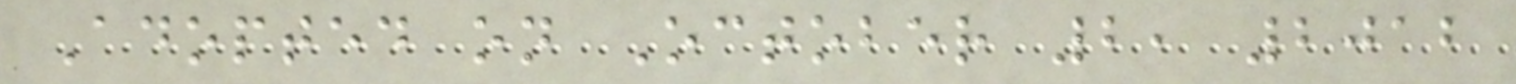Adopted on October 2, 2012
